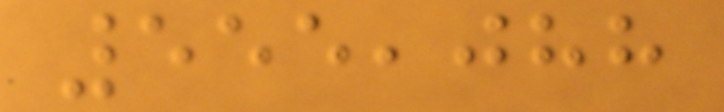555,088
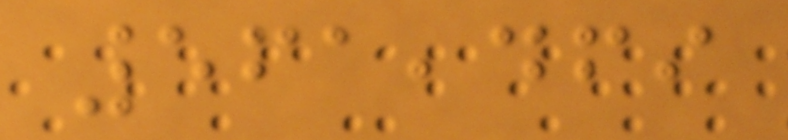561,469
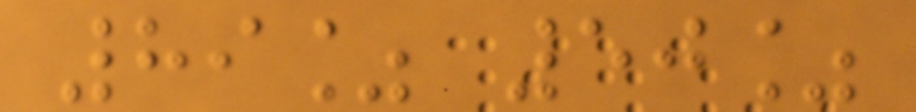89% 50%
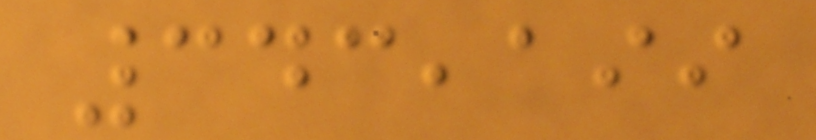343,199
